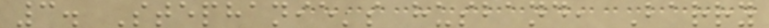3. Stephanie's husband, Barry
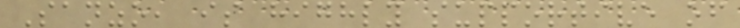Sanzo, is highly supportive of
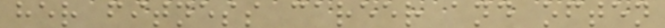her fitness career and often
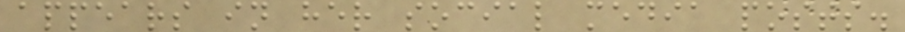appears in her social media posts.
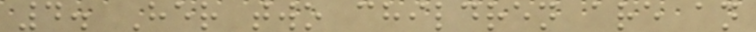4. Her two children are an
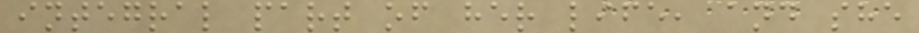integral part of her life, and she
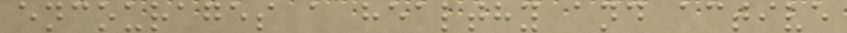encourages a healthy and active
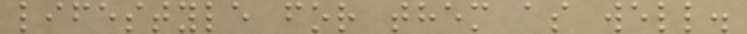lifestyle for them as well.
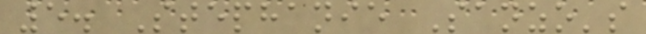5. Stephanie Sanzo's
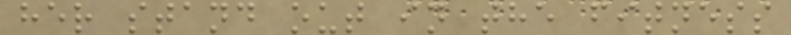her stand out in the fitness
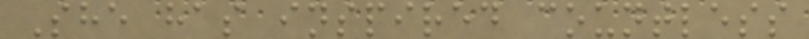She has inspired countless
